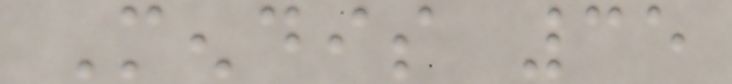Mendis 35
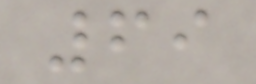69
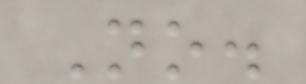No.
